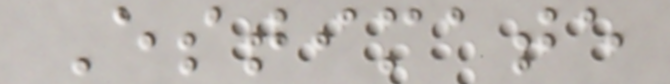Estimate
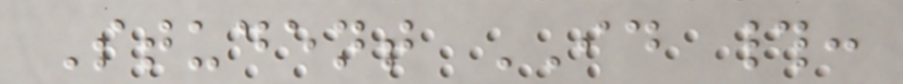Student ID #:
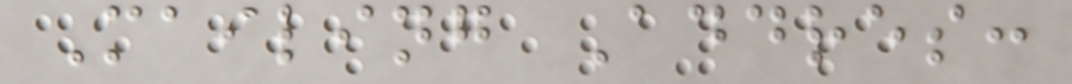Mailing Addres:
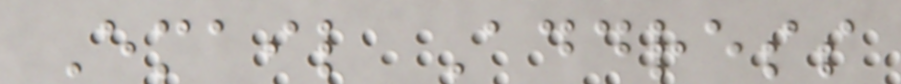Email Address
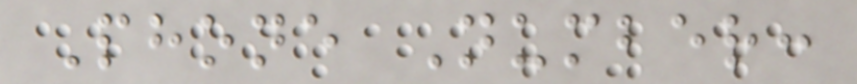Phone Number:
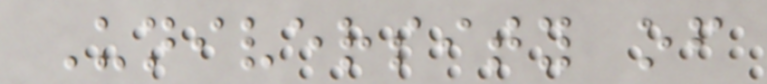University of
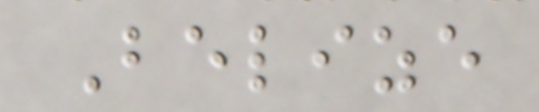Belize
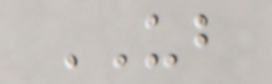UB
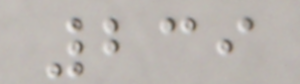239
